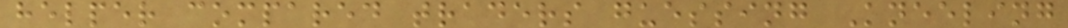helper compared traders guessing Kneeling
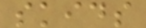skids
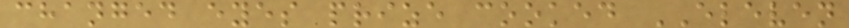changed eyes prize cooked ELEVEN
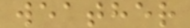weather
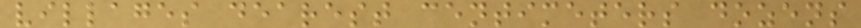villages dearest centimeters dozens
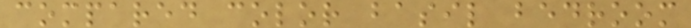compared color basil bedroom
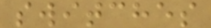switches
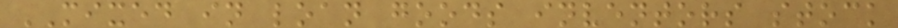MIXED in loan goods inventors stock
